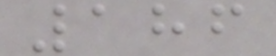186
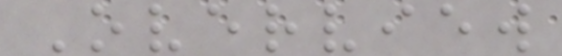Overview
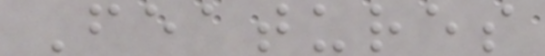Features
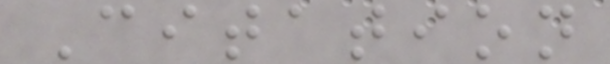Citation
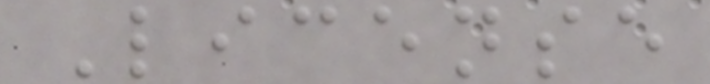License
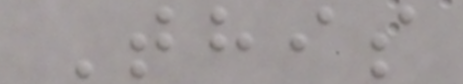This
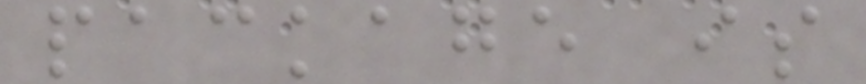package is
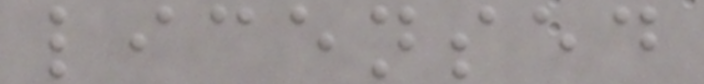licensed
